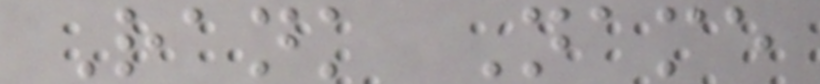Rank Name
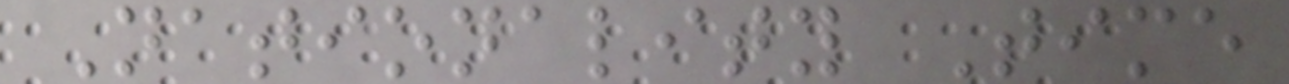Nationality Time
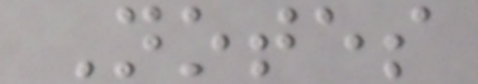Notes
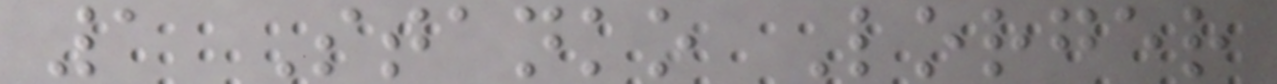1 Stanko Lorger
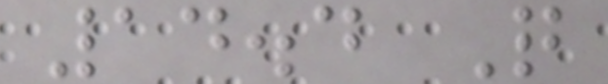14.4 Q
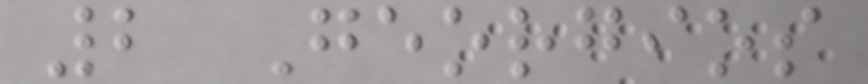2 Georgios
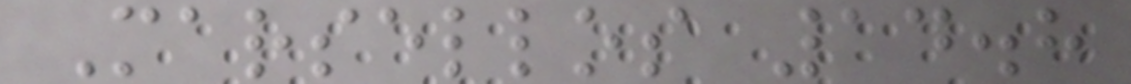Marsellos 14.8
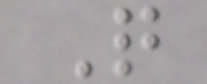Q
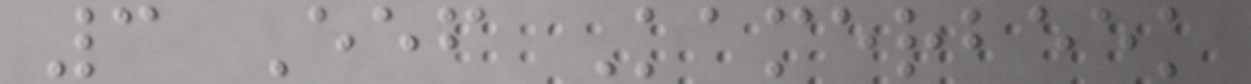3 Eef Kamerbeek
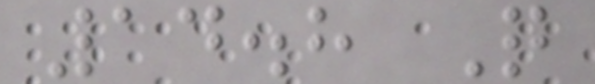14.8 Q
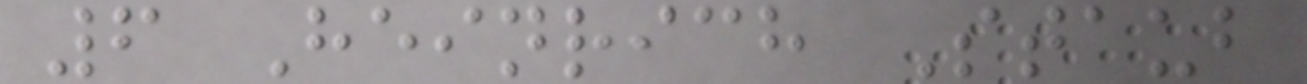6 Heinrich Staub
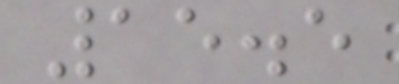15.5
